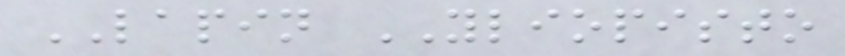LAPIN YLIOPISTO
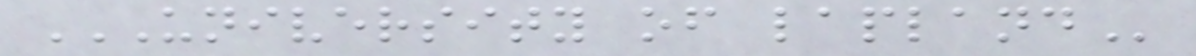UNIVERSITY OF LAPLAND
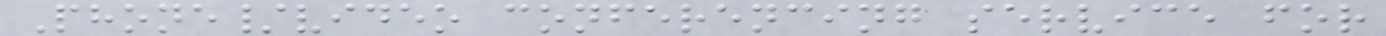Phone/video conferencing service for
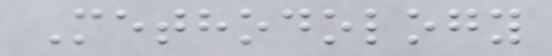Methodology
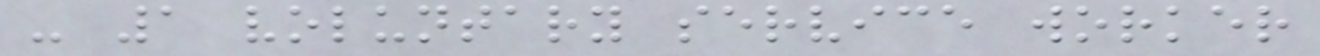- 1 voluntary service worker
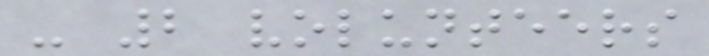- 2 volunteers
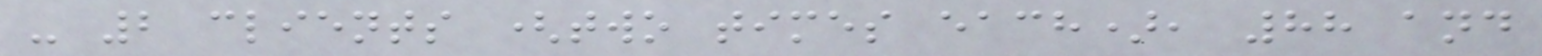- 2 clients (two times each), 88 and
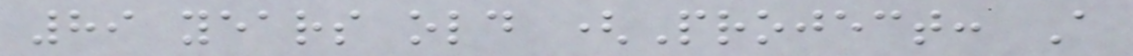89 years old (Project: A
